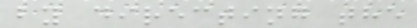by directing the
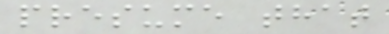presume that
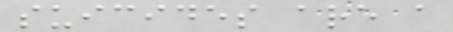suicides are a
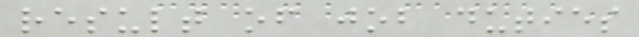result of job duties
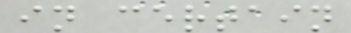in certain
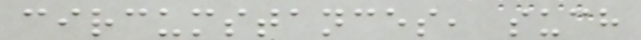circumstances, such
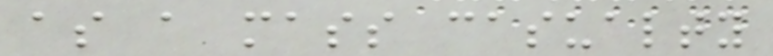as a mass casualty
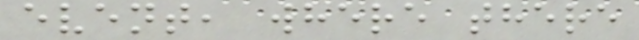event, where there
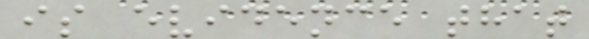is evidence that
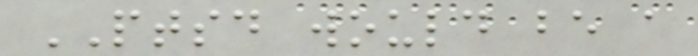PTSD would be a
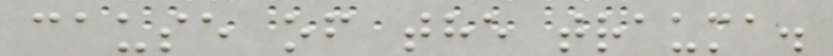cause of the trauma.
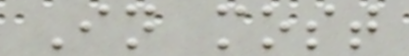In most
